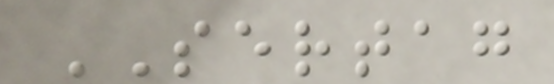SERTAG
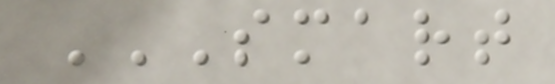SMART
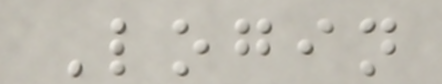Login
